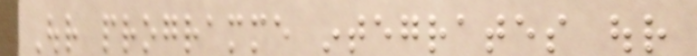Our programme integrates our
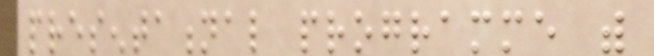presentational programme with
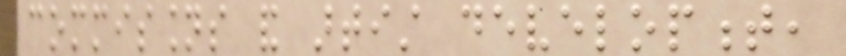commissions and artist development,
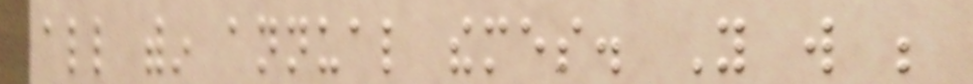all within annual themes. You will be
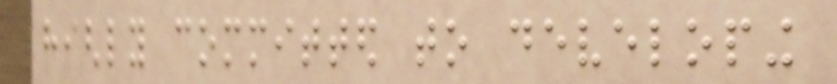highly committed to developing
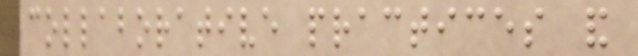collaborative practices and
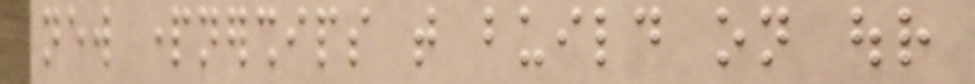new partnerships that build on our
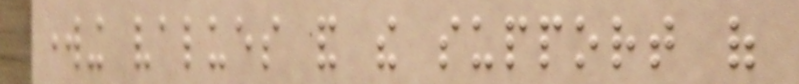working values and the support of
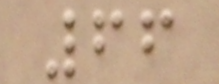66
